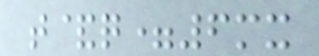t&q=6mx
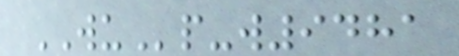WUp-w9481
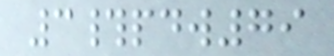3#pdw79
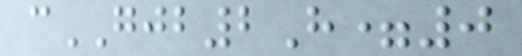cGJB2H=0
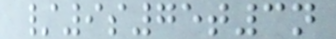/9s75t3n
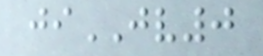jiJV0
